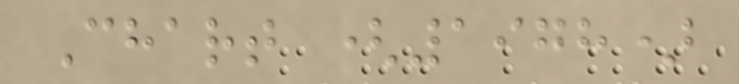Chart (1978)
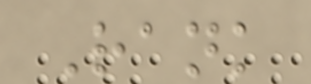Rank
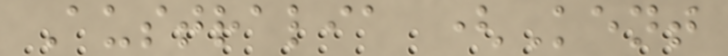Australia (Kent
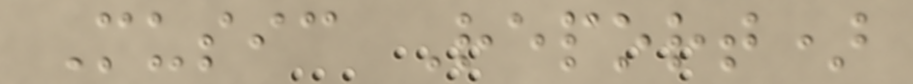Music Report)
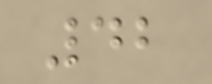42
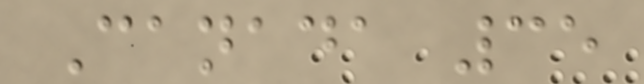Canada 35
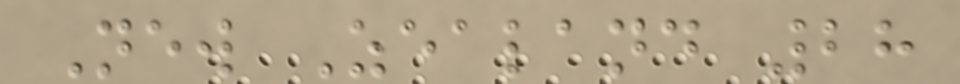New Zealand 28
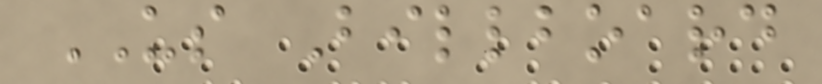US Billboard
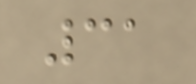31
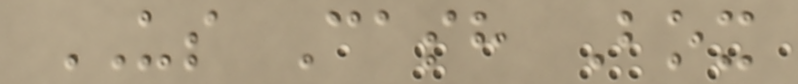US Cash Box
